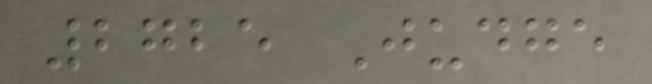2725 Judge
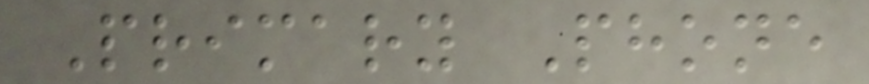Primary Phone
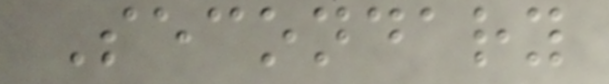Secondary
